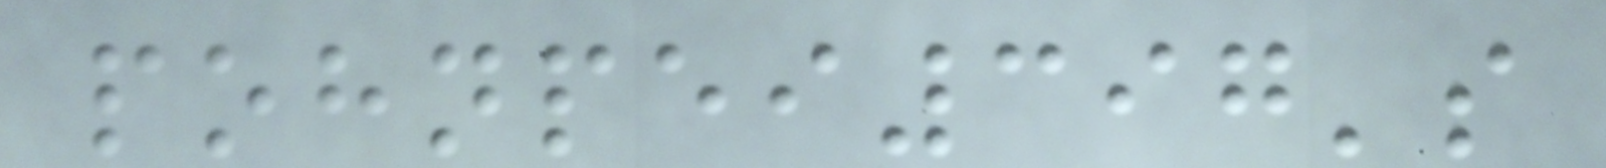pohnpei397's
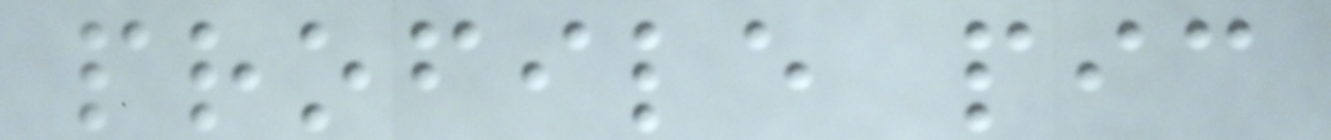profile pic
